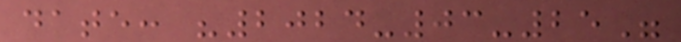date: "2024-03-25"
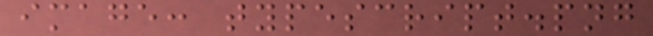image: typescript.png
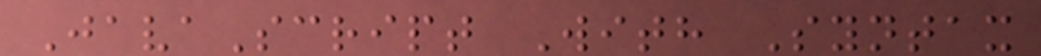JavaScript With Syntax
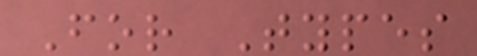For Types
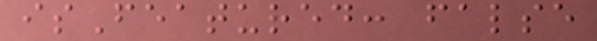isFeatured: false
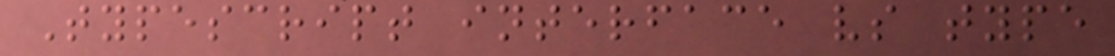Typescript interface vs type
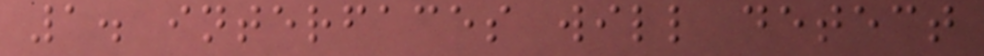1. interfaces will detect
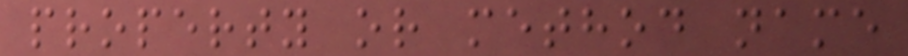property or method name
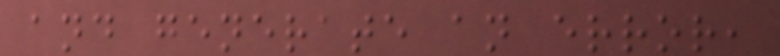and generate an error,
